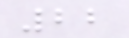22
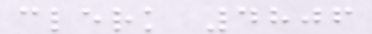clerk 4806
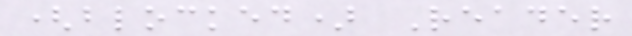(blocked) Reader
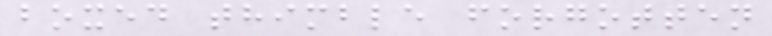boxed thimble forgotten
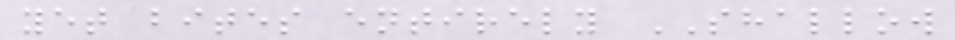yet bites entirely SHALLOW
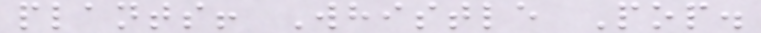plants! Whistle Pop.
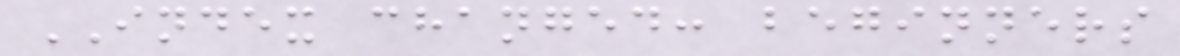INDEX changed: beginners
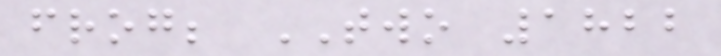frog; TWO 1822
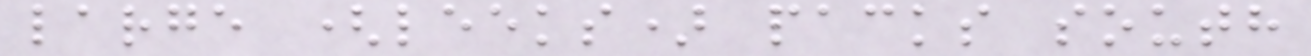large (leeks) packs south
